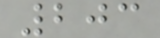203
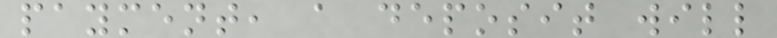payment, a deposit will
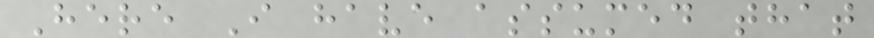Here I have assumed that
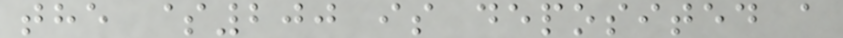the $200 is deposited a
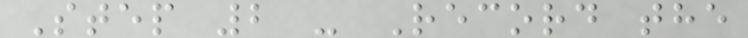Step 2 - Record the
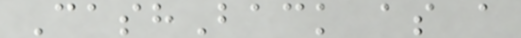CashBack as a
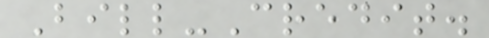Bill-Credit.
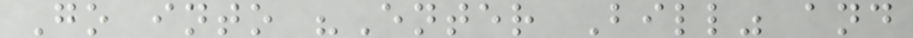Go into "Enter Bill" and
